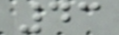43
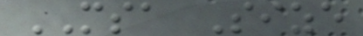MSA Size
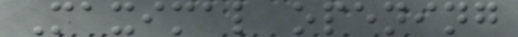Maximal opening
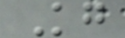Kg
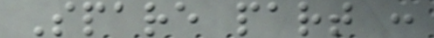Spare part :
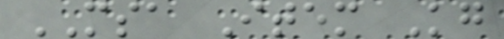MSA Item Kg
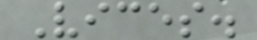Vices.
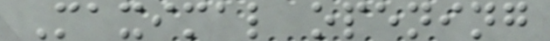Maximal opening
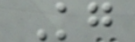Kg
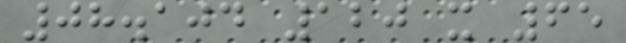08.104 120 x 65
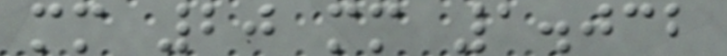mm 20 mm 1.032
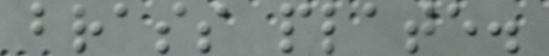brass plate.
